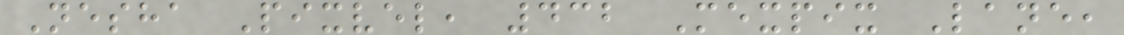Nesha Pixvel, 432 Mexpix Lane,
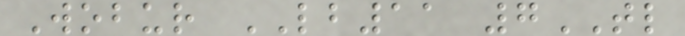Wobur LB11 7TL
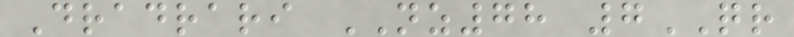Dradrari NZ78 7QR
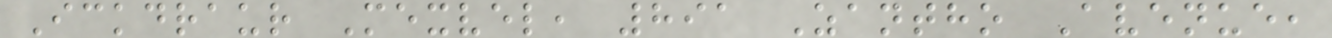Ickdraur Mexvel, 891 Zantho Avenue,
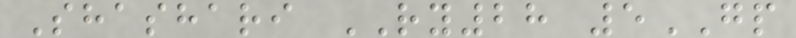Shashari RY28 5GP
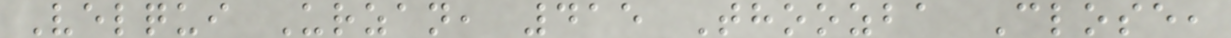Velqui Urzan, 415 Thoozba Close,
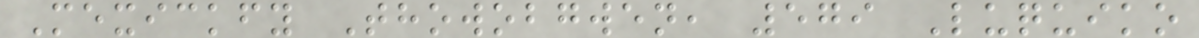Mexickfy Thowobgwen, 579 Luquiko
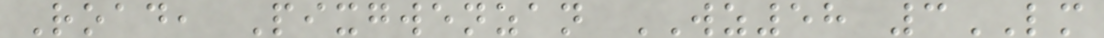Road, Pixgwenzan WZ58 3LM
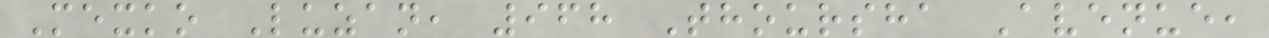Mexko Luzan, 968 Thoursha Avenue,
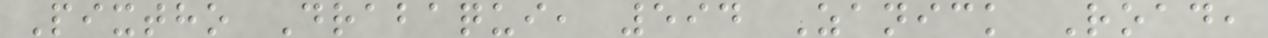Pixtho Drabaqui, 594 Zanick Road,
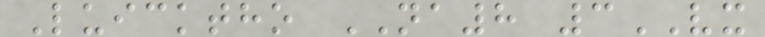Luicktho NA8 3VX
